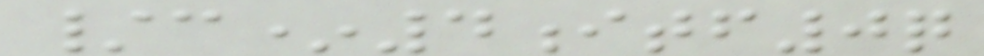/c*4itf0q
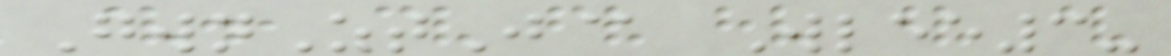GwnZtJ@ Wlee3-
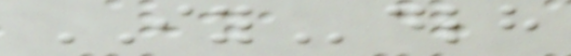IYdlh
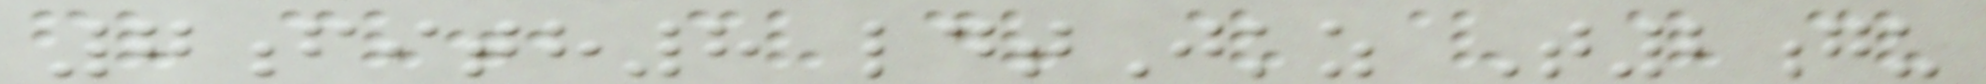7fith8 ldtJkz T2gu
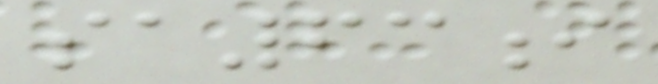sa63i
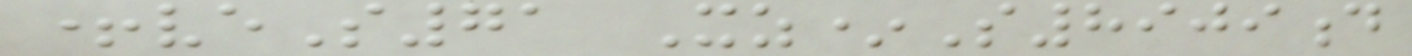+veS71 Xz*S8909d
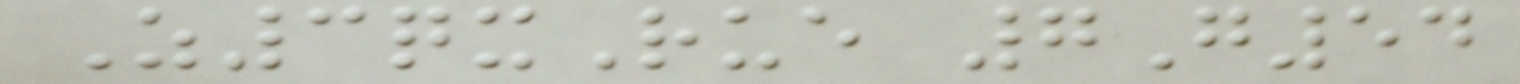Z3qxRue 7G54
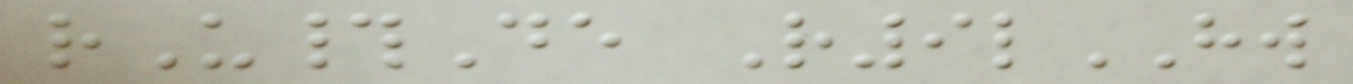rU#De R9lHW
